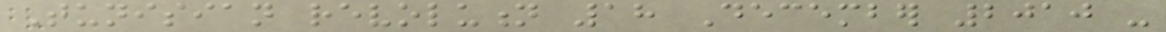Tunisian revolution 18 December 2010 -
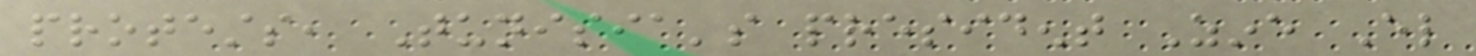protests, Tunisia's president Zine El
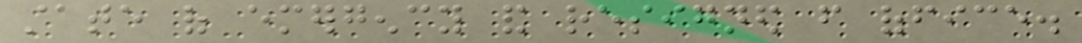state of emergency and resigned from office.
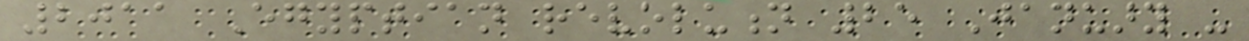2011 Egyptian revolution 25 January -
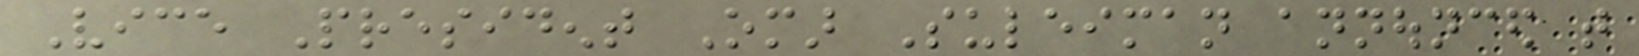Vice President Omar Suleiman announced that
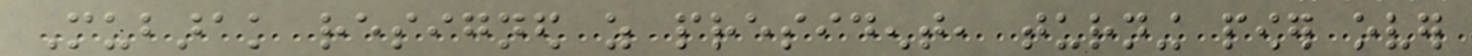Mubarak resigned as president, turning power over
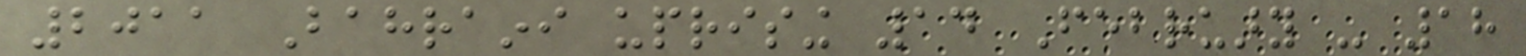2011 Bahraini uprising 14 February - 18
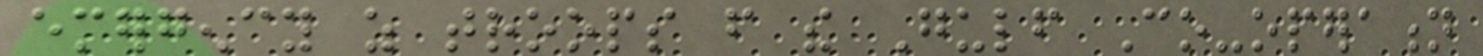emergency as troops from the Gulf Co-operation
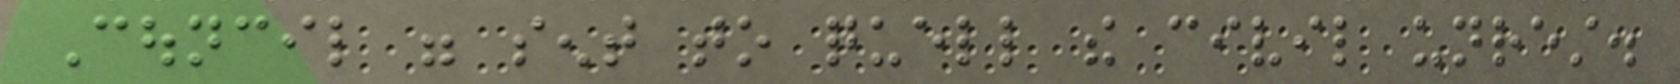Council were sent to quell the civil unrest.
